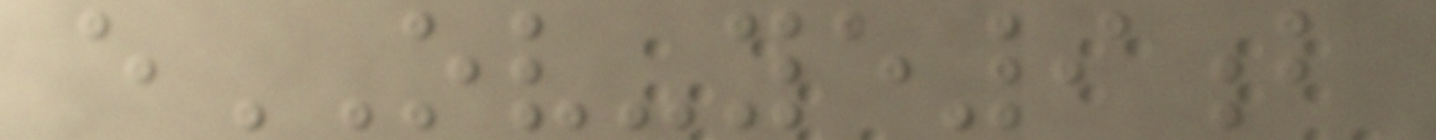eOV-ye9b
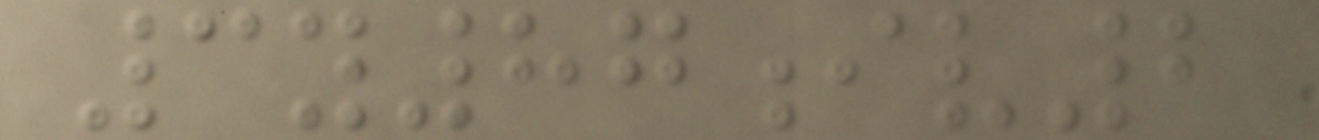3y87iv2
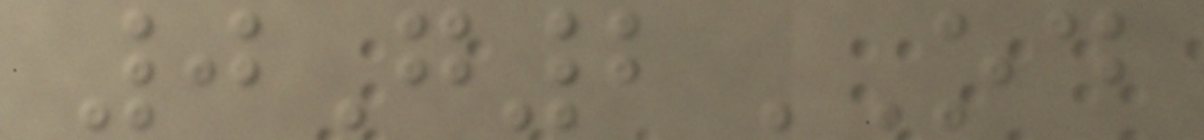0G2OD
